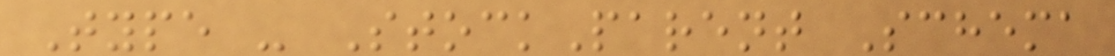Type - StockParent Schema
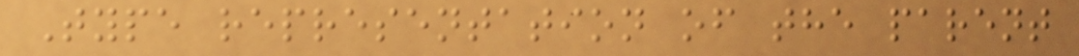Type representation of the parent
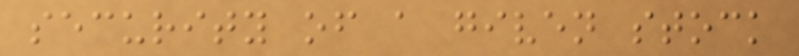security of a given stock
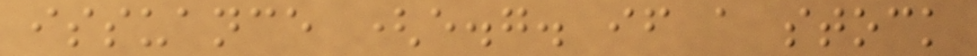issuance (e.g. if a stock
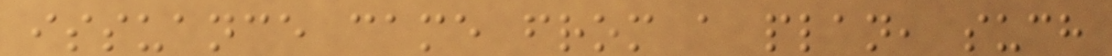issuance came from a plan, such
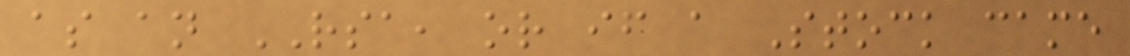as an RSA, or if a Stock came
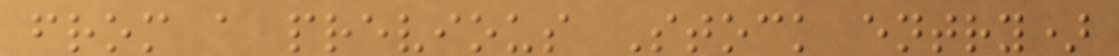from a previous Stock entry)
